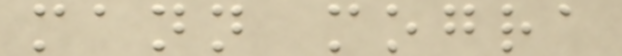mann mogra
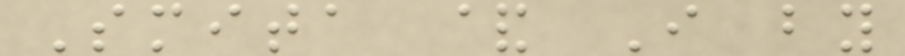Smita & I by
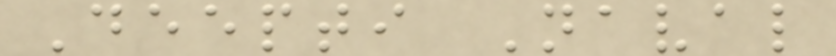Deepti Naval
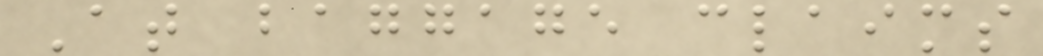At baggage claims
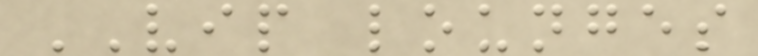VIP lounges
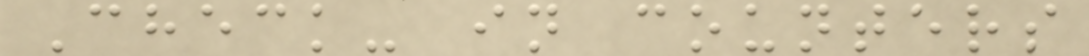Check- in counters
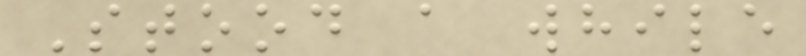Stood a while
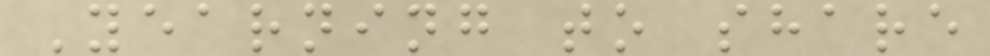Yearning to share
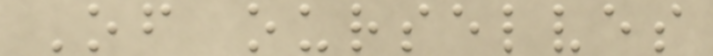Of ourselves
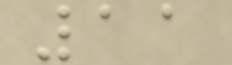11
